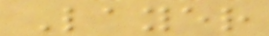Layer
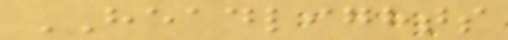HEADLIGHTS
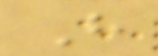H
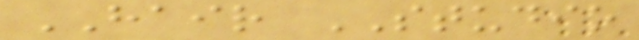HAIR STUDIO
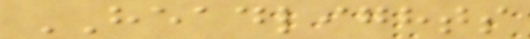HEADLIGHTS
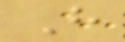H
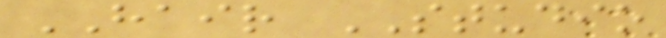HAIR STUDIO
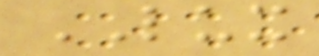LUX
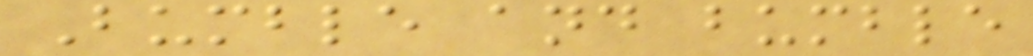Bumble and bumble
